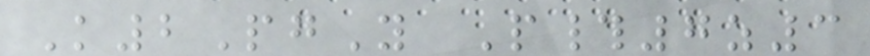K2PgY P#7z3
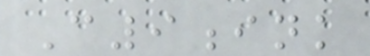C9ink
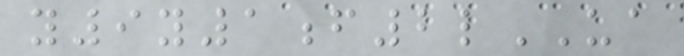y9y1f2lUA
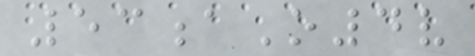53aO4v
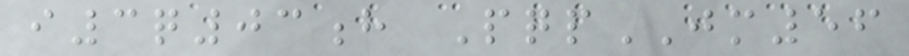i3q03h PqpJM56
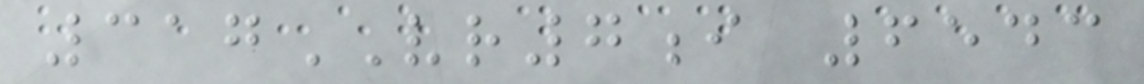317VR7i 6543
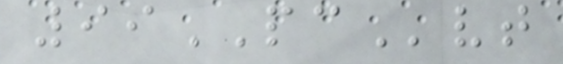99PCvt
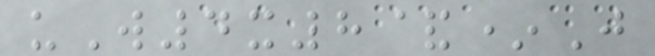uW4x8&*J
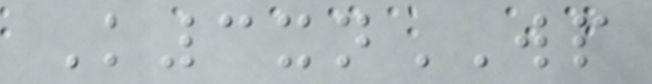K3xnWP
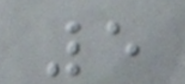5
